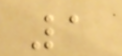1
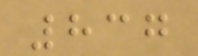837
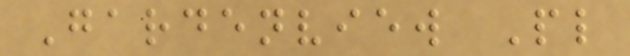Gardenview Pl
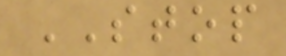STOP
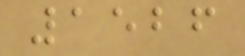1526
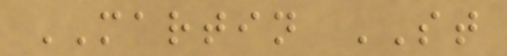MARTIN ST
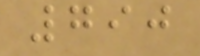790
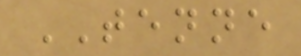TENNE
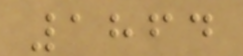1864
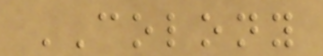COLONY
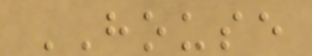HOUSE
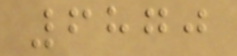6870
